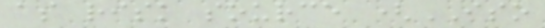as risk source (ISO
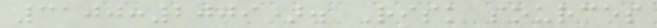3100:2009). Risk sources
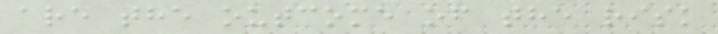are the outcome of the risk
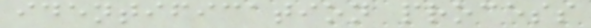identification process
